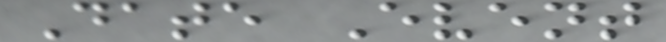Date Event
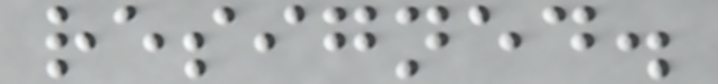resigned.
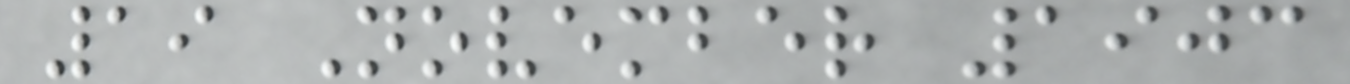19 November 1903
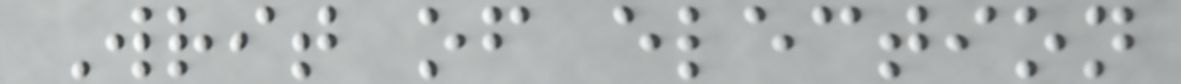Writ of election
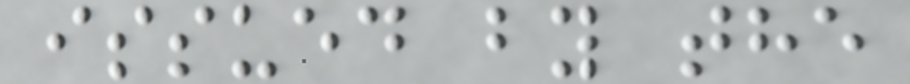issued by the
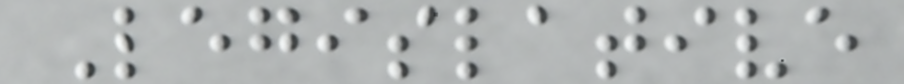Legislative
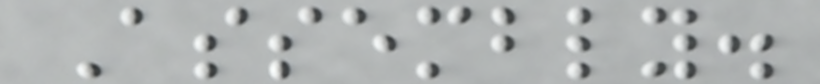Assembly.
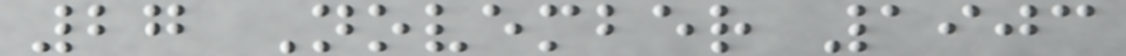27 November 1903
